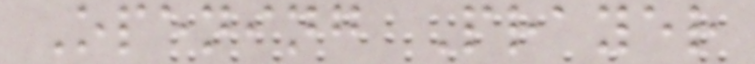Opening Prayer
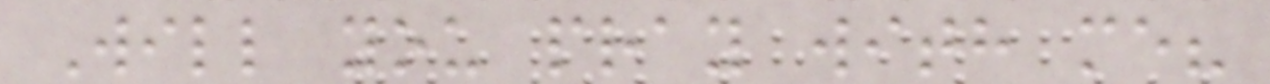Will you pray with me?
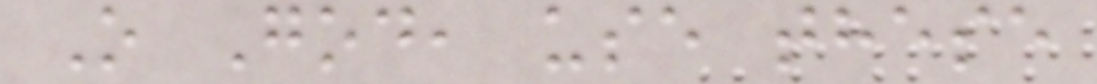O God, use these
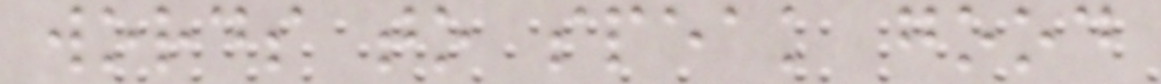words to speak good
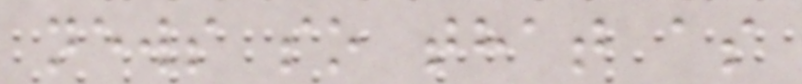news so that as
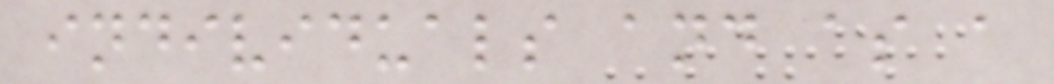individuals and as a
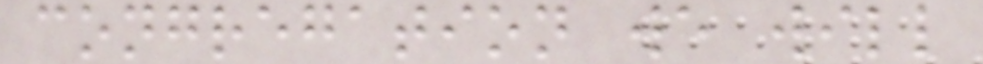congregation we will
